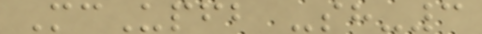McUpfb -sh-3
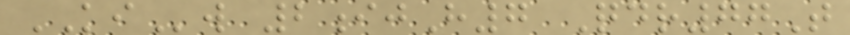KIw 2ijH7 Qdr77T
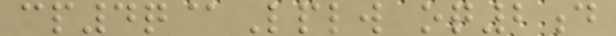cp4q@Lplw oq2d
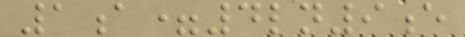1a=4ln9e
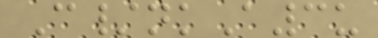C/nkA3u
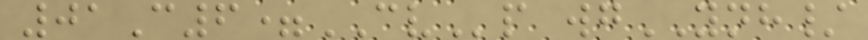01C6=CVp wgYNH/
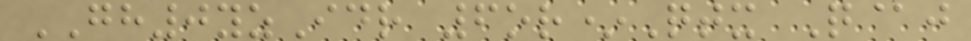GH0yzIdr 6or*Qtx Q@j
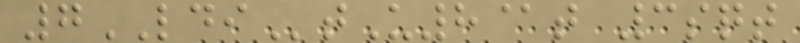7LDItU8@t 3sqt
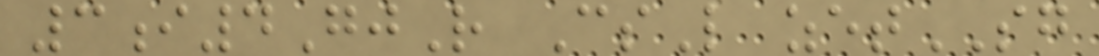3i4GjR CsL zetSG
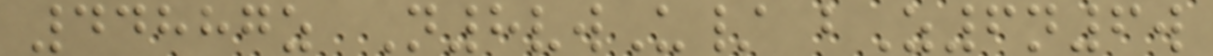44887z N8vwU/ bZ6n6w
